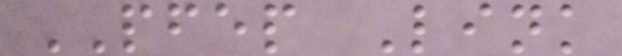PFEP Link
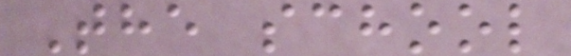The school
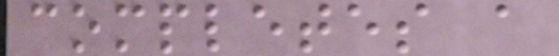completes a
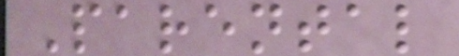Parental
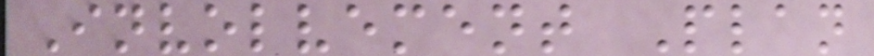Involvement Plan
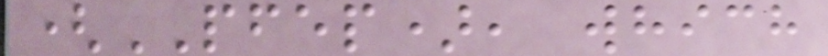(PFEP), which
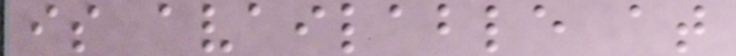is available at
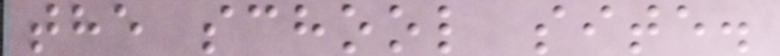the school site.
